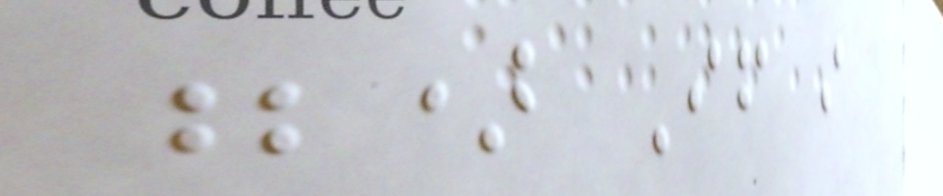;) If i
